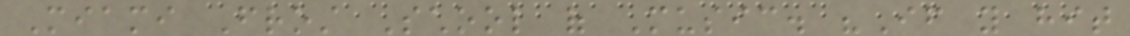Miami Frost School of Music. "If you hit
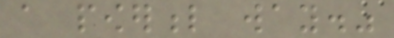a powerful way."
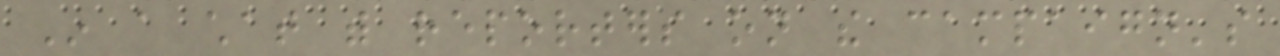In a chat with reporters on the campaign's
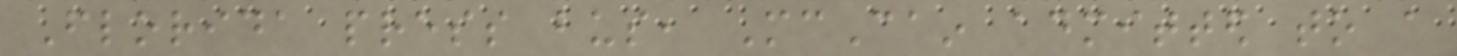Florida press bus, McCain admitted to a
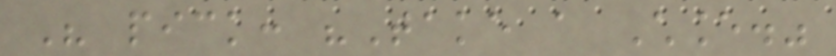His pick: "Take a Chance."
